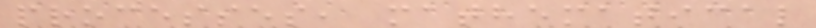processes, mathematical
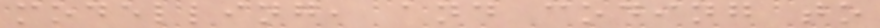modelling, and coding to
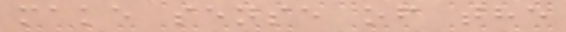make sense of the
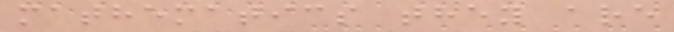mathematics they are
